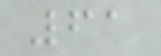61
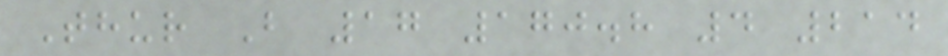Thur B 17 170.8 4 214
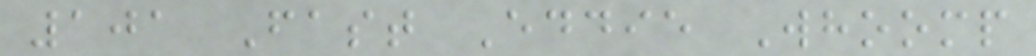101 Fast Eddie Whoomp
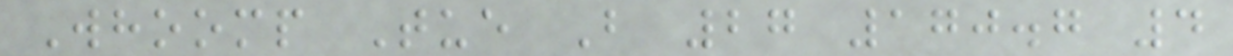Whoomp Tue B 27 170.7 4
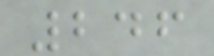246
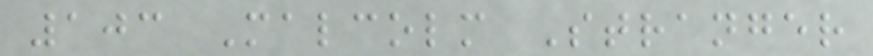103 Malcolm Stranger
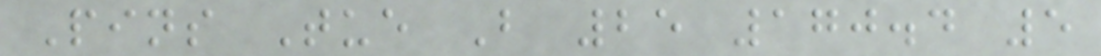Pins Tue B 25 170.4 5
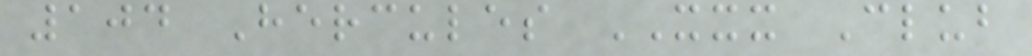104 Hercules XXX Club
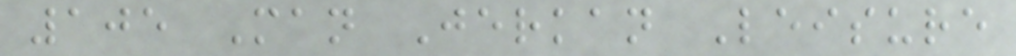105 Man Jerkan Leisure
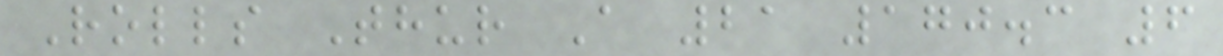Rolls Thur A 21 170.3 6
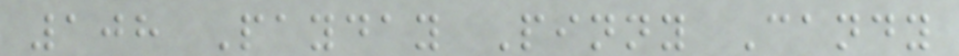108 Payday Pinny Candy
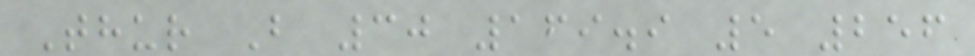Thur B 30 169.9 5 256
